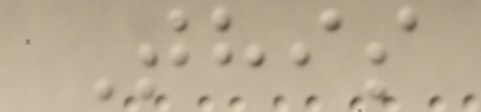This
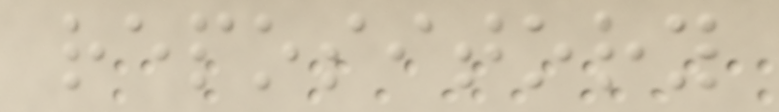repository
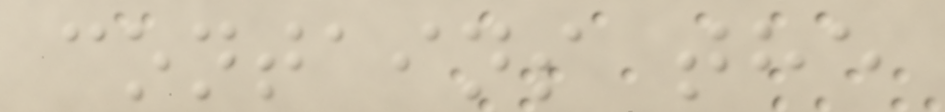contains the
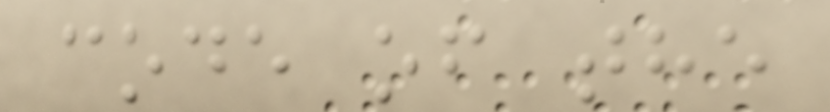code of the
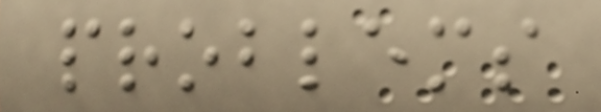problems
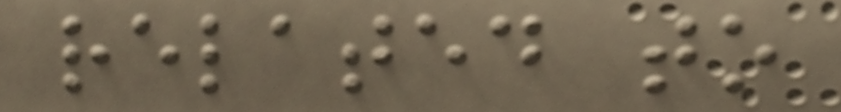related to
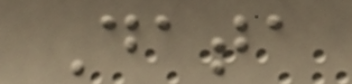Data
